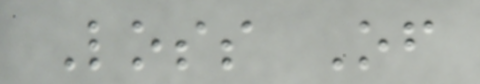Loss Of
